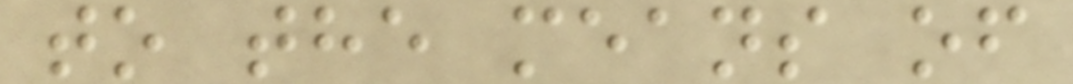to the means of
